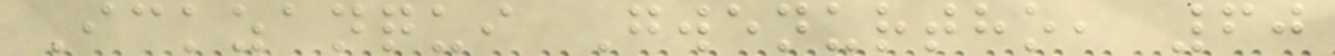Ickzanqui Gwenurtho, 60
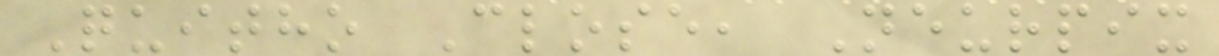Quitho Close, Neurpix
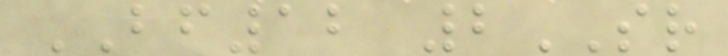BF12 2SR
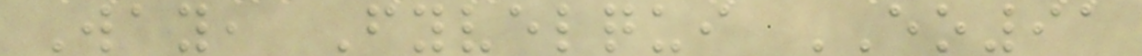Way, Fyvelqui EO91
